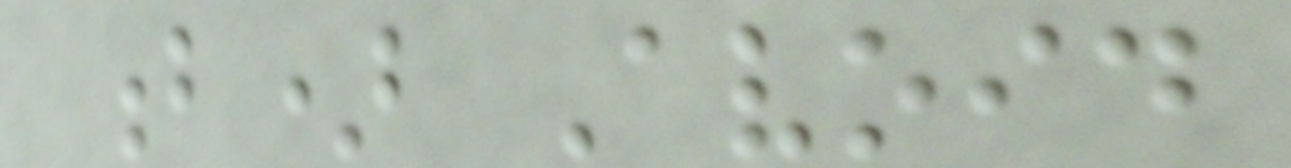b) Avoid
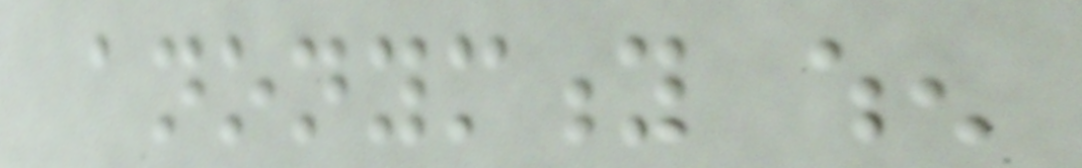anonymity when
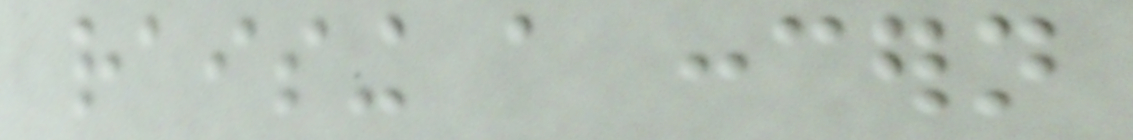raising a concern
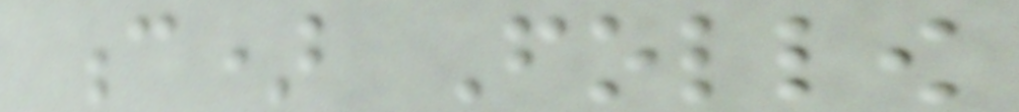c) Follow
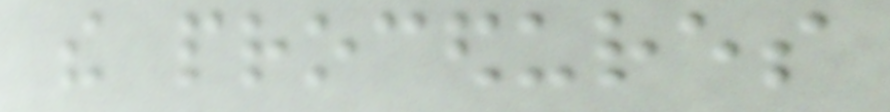the procedures
